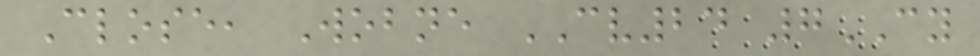Close, Wobne CV24 7CY
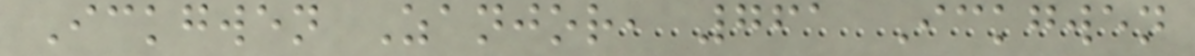Ickgwen Zanjor, 761 Ickgwen
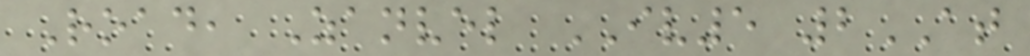Road, Zanvel IV5 2AT
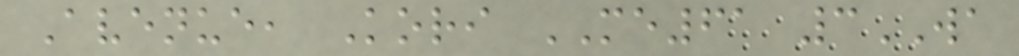Avenue, Kori ME61 3WA
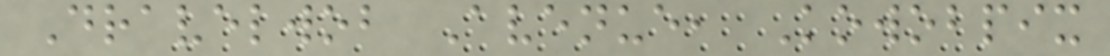Dravelwob Avenue, Kowobpix
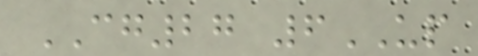CG27 6UP
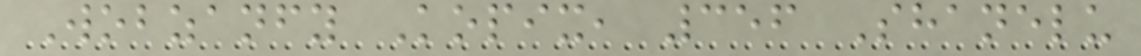Wobzanfy Kopix, 356 Shanelu
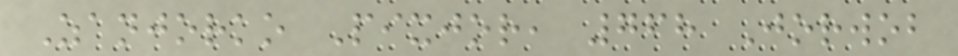Zanjorko Pixjor, 768 Jorwob
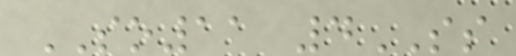SO11 4SS
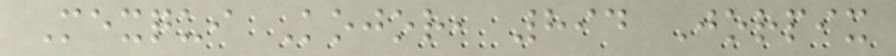Mexqui Kojor, 894 Jorpix
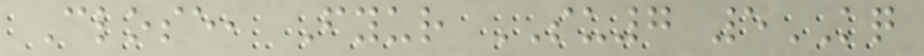Close, Fyur SU7 5KQ
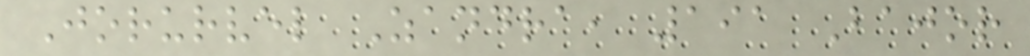Jorurvel Zandra, 191 Bajor
